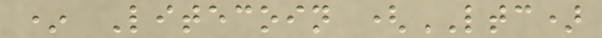* Litecoin (LTC)
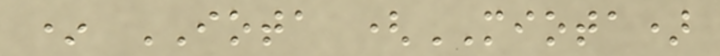* IOTA (MIOTA)
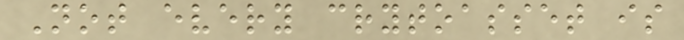Not every crytoasset is
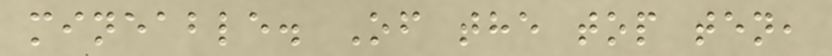mineable. Of the top ten,
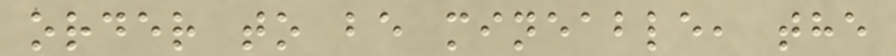order to be mineable, the
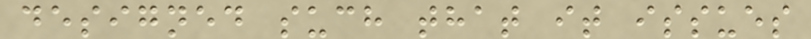designed such that it issues
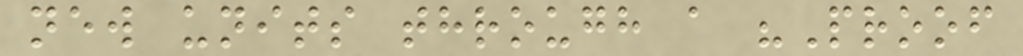new units through a "Proof
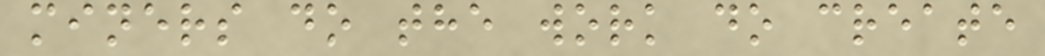miners do the work do create
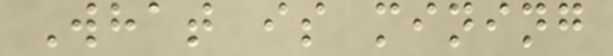What is mining
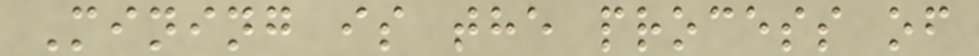Mining is the process of
